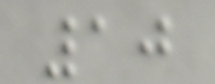10
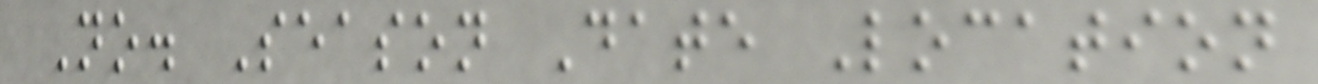No. Season Date Location
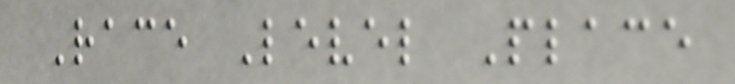Race Level Place
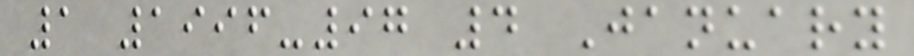1 1996-97 4 January
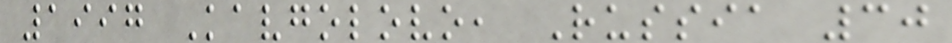1997 Kavgolovo, Russia 30
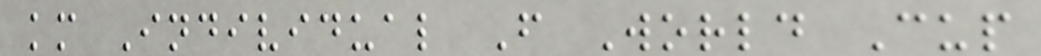km Individual F World Cup
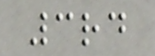3rd
